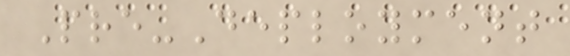Pre-Deployment
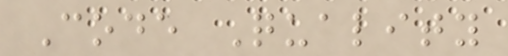Code Quality
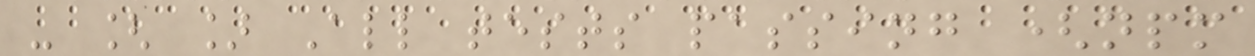- [ ] All tests passing (npm
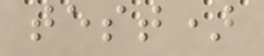test)
